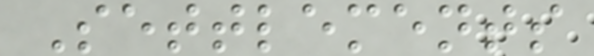Settlements
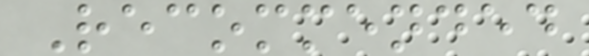Recommended
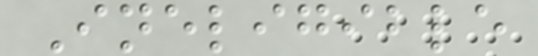Ineligible
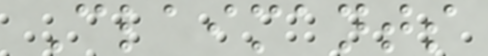Claimants
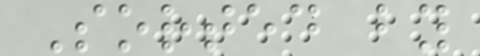Sorted by
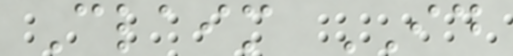Claim ID
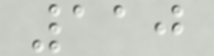110
